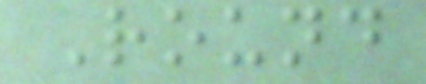Round
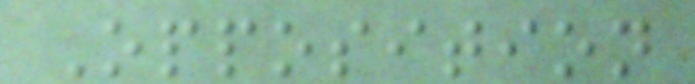Opposition
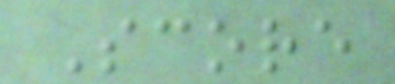Score
